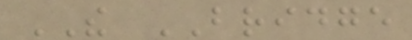THE BRIDGE
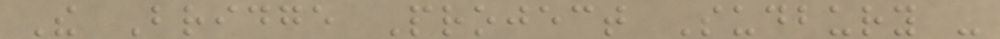The Bridge Project Sudbury -
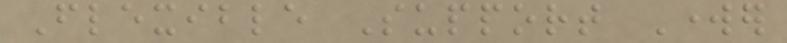Flexible Support Worker
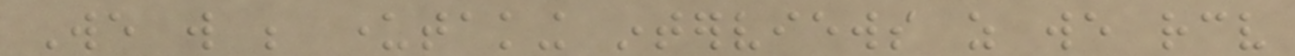We will be undertaking interviews as we receive
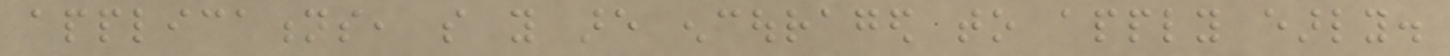applications, so you are encouraged to apply early.
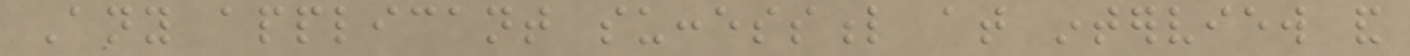Any applicant successful at interview and
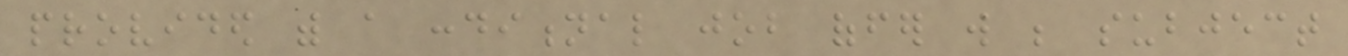provided with a conditional job offer will be subject
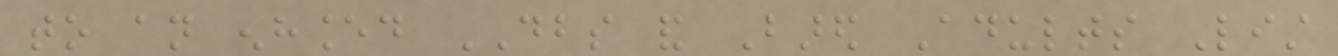to an enhanced DBS and Bared Adults List
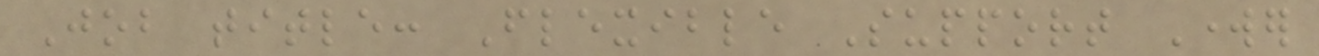Job title: Flexible Support Worker
